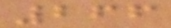266
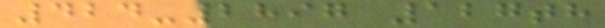424-2897 127th
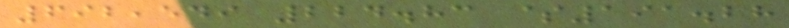692,549 224.83 $191.28
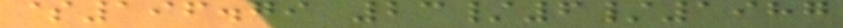$196.79 23/6/1987
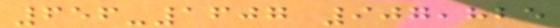656-1607 907,825
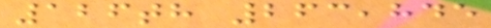126th 263,845
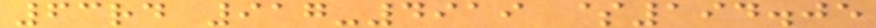63rd 917-4919 $194.05
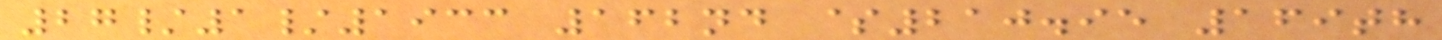27/1/1933 162nd $210.95 169th
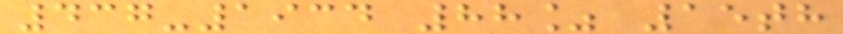437-1934 88% 15th
